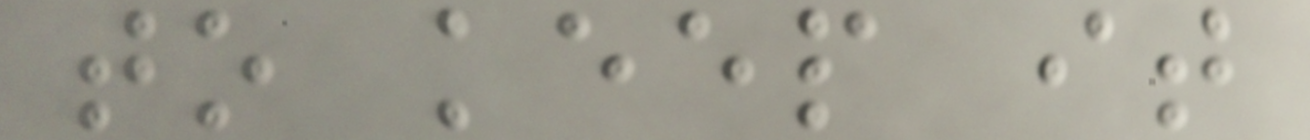to keep it
